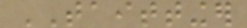TAITTINGER
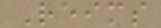Reims
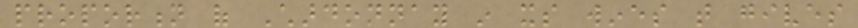proportion of Chardonnay in its wines that gives
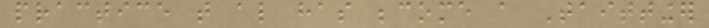practice that also has become a Taittinger
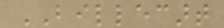BILLECART
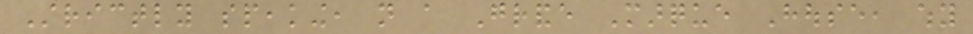Strictly speaking, not a Grande Marque House, why
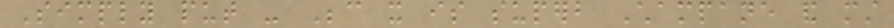Simply put - Because it is superb Champane and must
